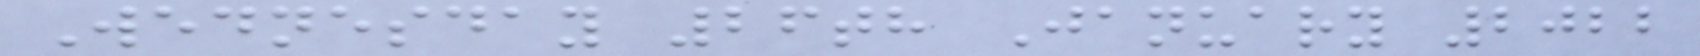Wednesday 26th January 2022
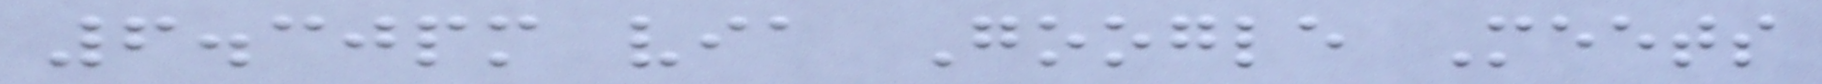6.30pm via Google Meets
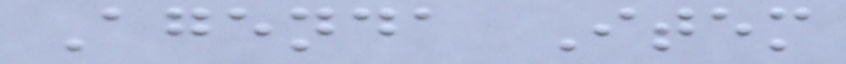Agenda Item
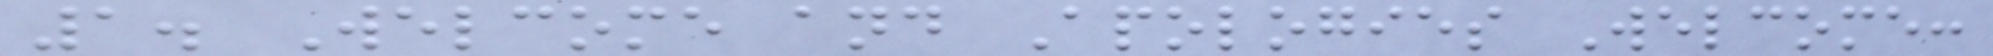1. Welcome and Apologies Welcome:
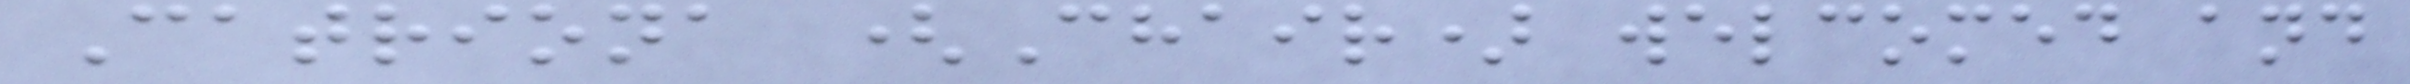Catriona (Chair) welcomed and
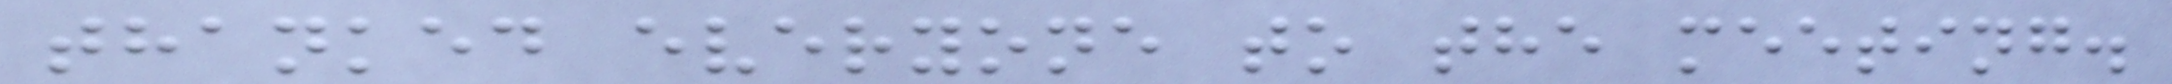thanked everyone to the meeting.
